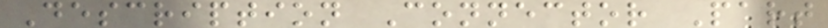Description Connector Part
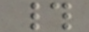#
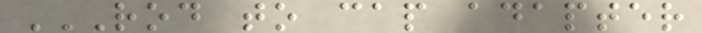ROD TO CAP ADAPTER
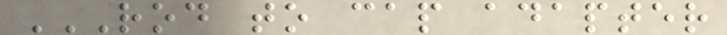ROD TO CAP ADAPTER
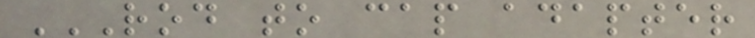ROD TO CAP ADAPTER
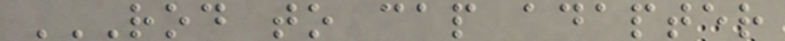ROD TO CAP ADAPTER
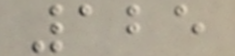125
